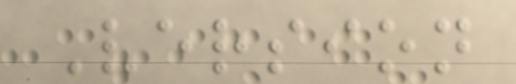Version
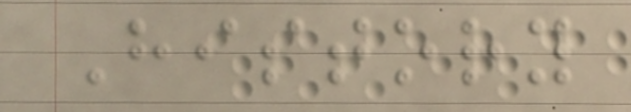History
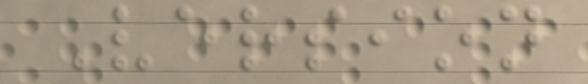Version
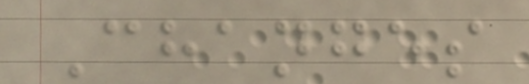Changes
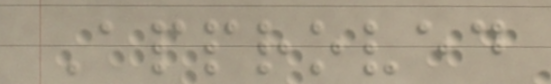Approved
